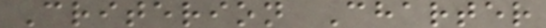Criterion Charter
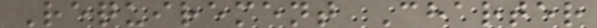Requirement Charter
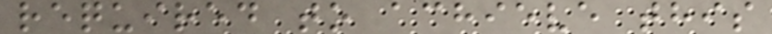required to achieve this
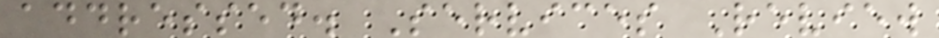addressed. Services Review
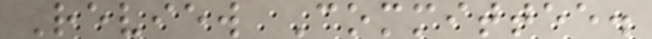Review Committee.
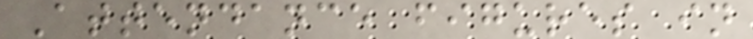Attendance figures in
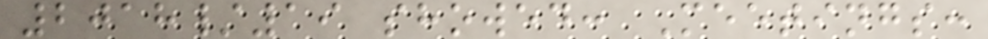2018/19 showed: Meetings:
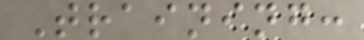Training:
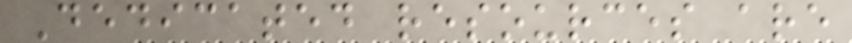Dedicated resources are
